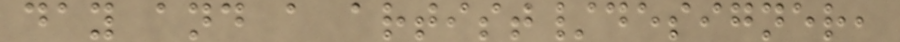day and a artist/designer,
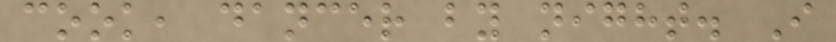cook, dancer by night. I
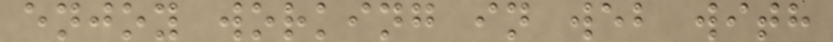enjoy working in web with
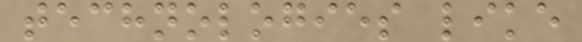technologies like
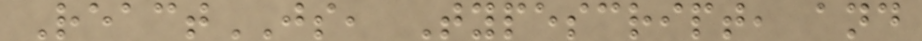ReactJS, Typescript, and
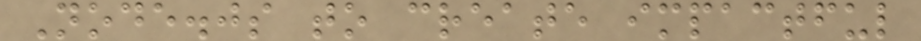Node.js to create impactful
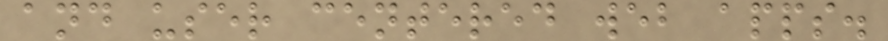and user centered web apps.
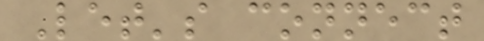Let's connect
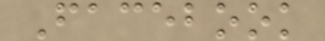Facebook
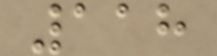118
